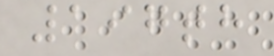197th
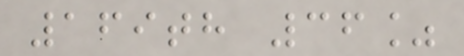169th 36%
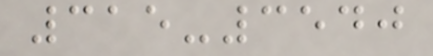315-3540
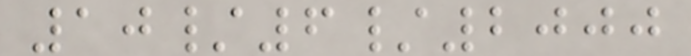10/6/2000
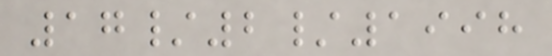17/2/1998
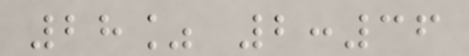28% 2:36
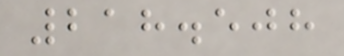218.508
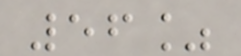56%
